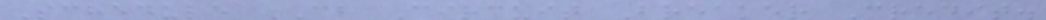Schedule CB Circuit Breaker Credit.
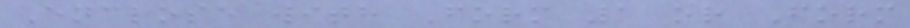Enclose with Form 1 or Form
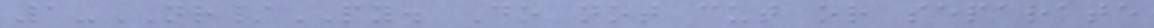1-NR/PY. Do not cut or separate
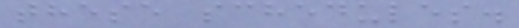these schedules.
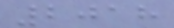2018
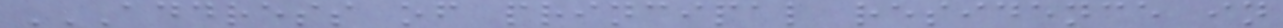ADDRESS OF PRINCIPAL RESIDENCE IN
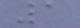1
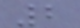2
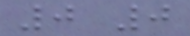0 0
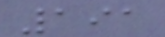191
